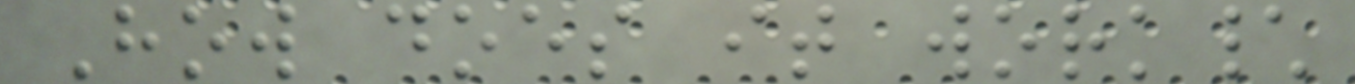How does it work\
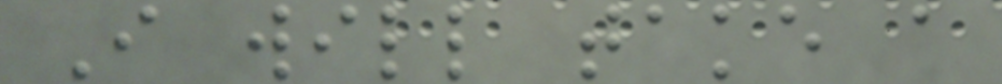I will take a
